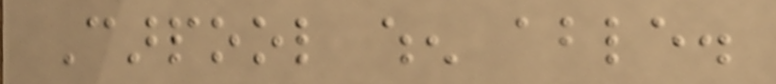Carpool when able.
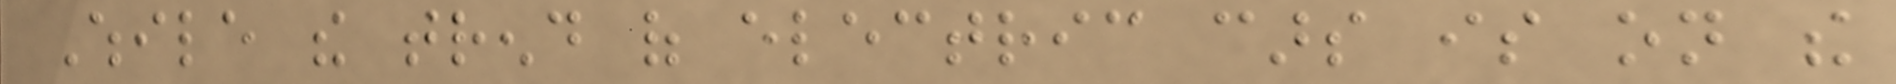While the trend of electric cars is on the
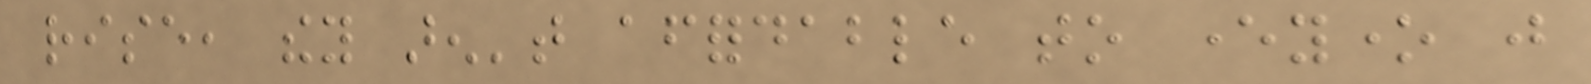rise, they aren't affordable to everyone just
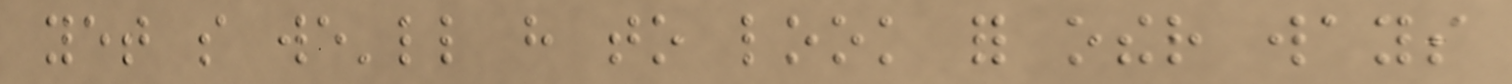yet so we'll have to look for other ways
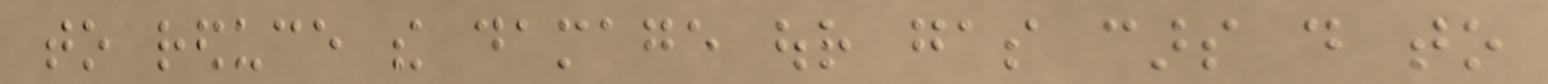to reduce the damage our gas cars do to
